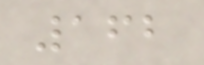162
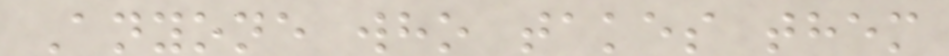Anyone who takes them
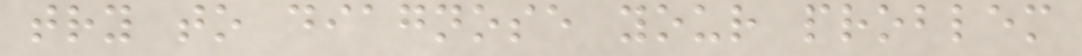try to diagnose your problem
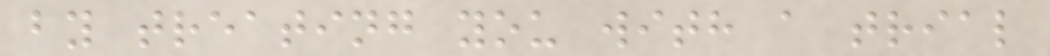by treating you with a trial
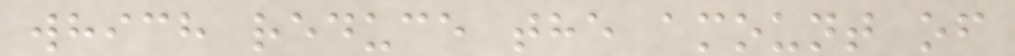which reduce the amount of
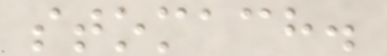stomach.
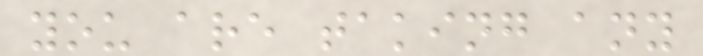you are taking any
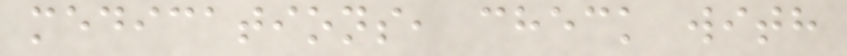medications, check with
